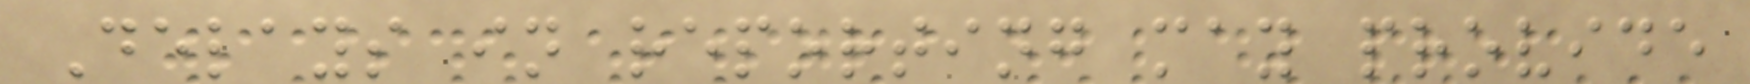Delays in reporting may provide
